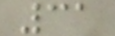31
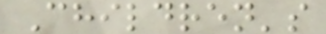Children's
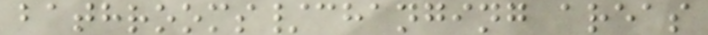bathrooms/changing areas
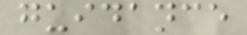guidance
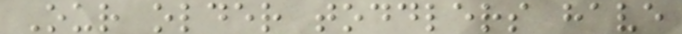Our older toddlers have
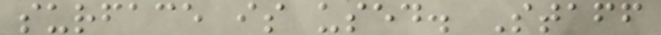surface is used. Staff
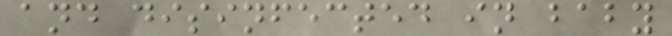and disinfected in baby
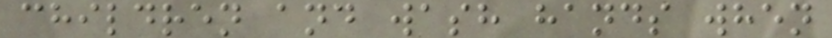children and wash hands when
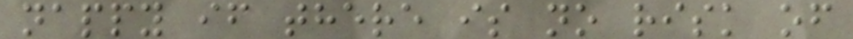nappy if there is no risk of
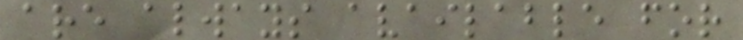are always available for
